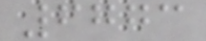6773
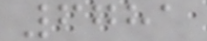6781
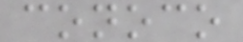conoco
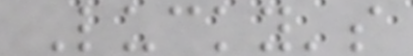Lucky's
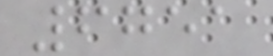6751
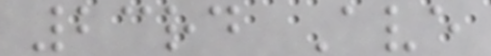23rd Ave
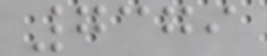7379
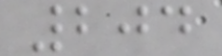204
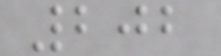202
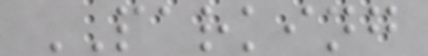PARKING
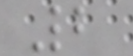2
